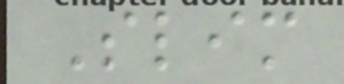Slim
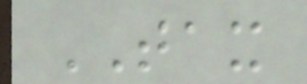TAX
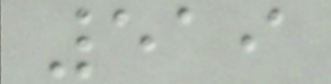519
